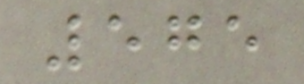575
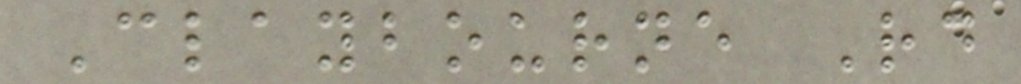Claybourne Rd
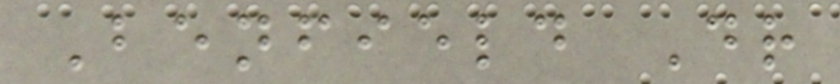Benfield Dr
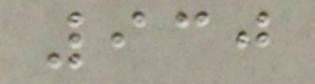930
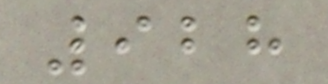928
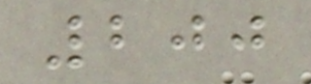200
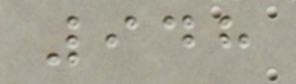948
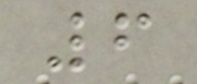6
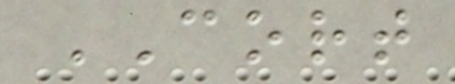CORT
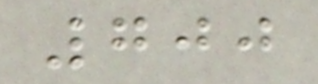700
